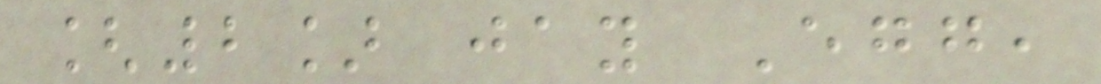[2] jay Egg,
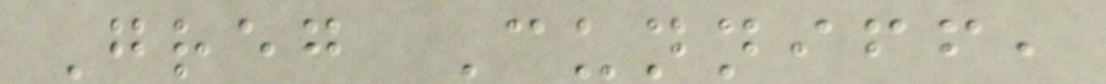Greg Cunniff,
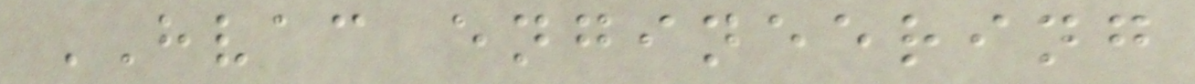HVAC engineering
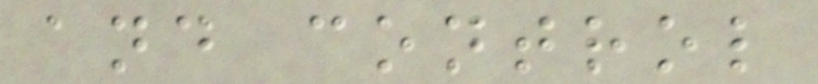and control
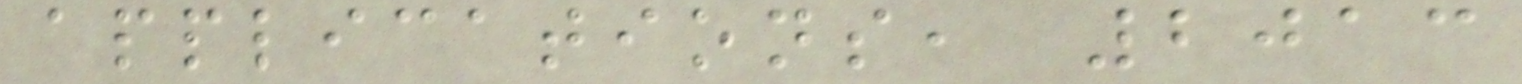applications, 2013
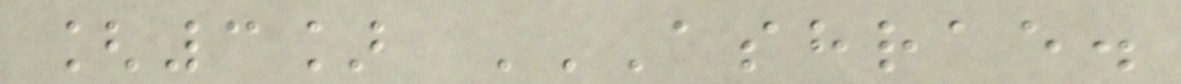[3] ASHRAE.
